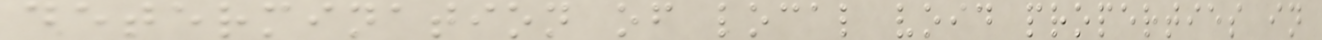determination of local void properties in
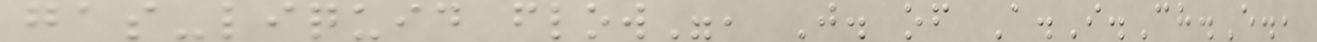gas-liquid flow", J. of A.I.Ch.E.,
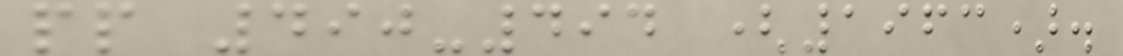pp 490-494 (1963).
